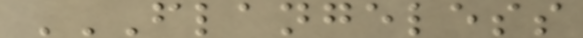FLANGELESS
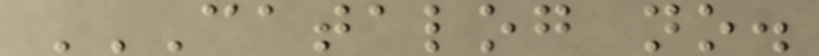CATALOG NO.
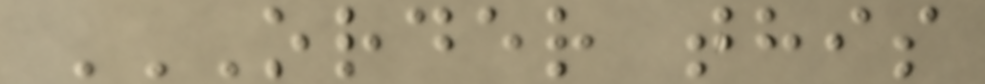ORDER THIS
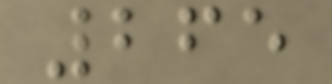265
